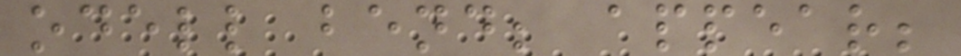odell bend; appear;
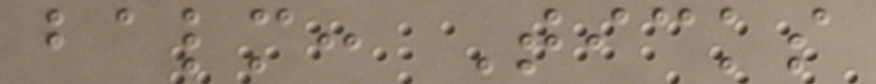balm: Ticks
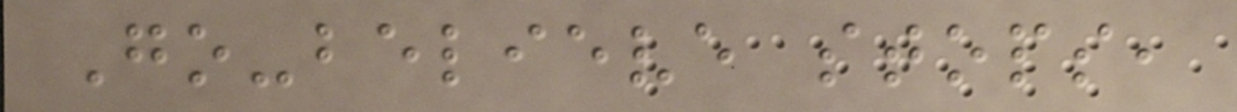Go-believe stops,
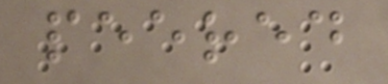peered
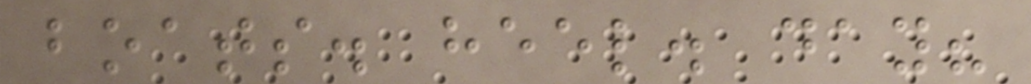boats. heel. day?
